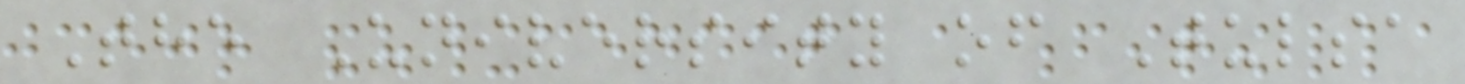The University of Tulsa
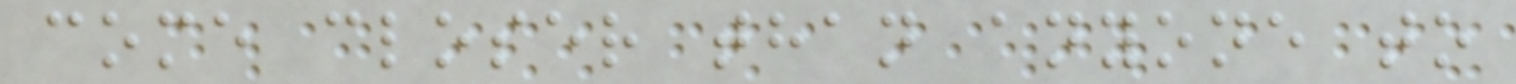come closer than anyone to
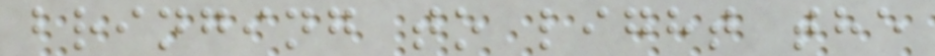bringing to light the
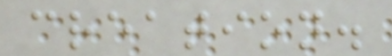creation.
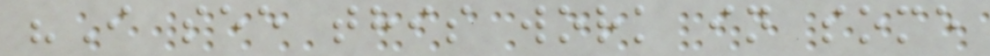"I see this work in some
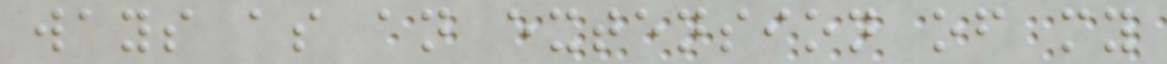ways as an extension of my
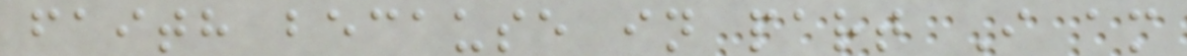faith because in part I am
